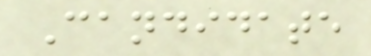Candidate
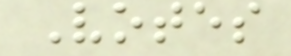Votes
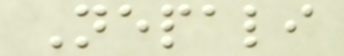Nepali
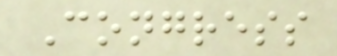Congress
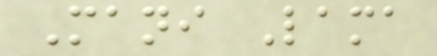Mani Lama
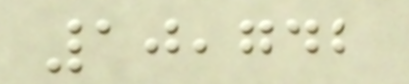10,742
